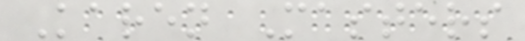Karen Masters
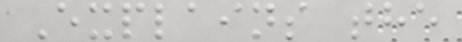Explains the
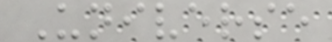Universe
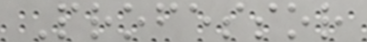Professor
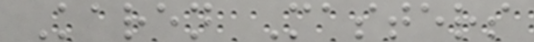Karen Masters
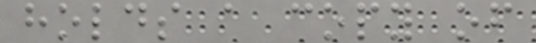holds a copy of
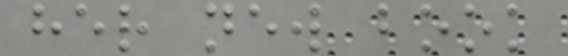her new book
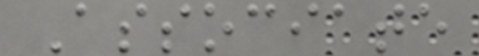Associate
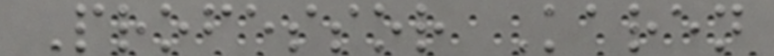Professor Karen
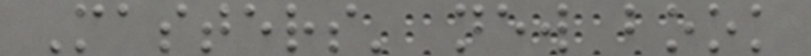Masters' new book
